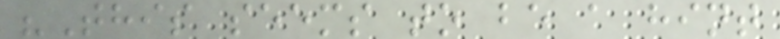"This seems to be a hint
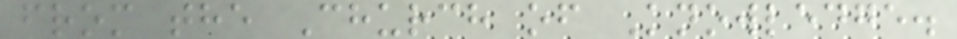from the Church of Knowledge.
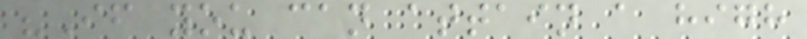"If you can attain a high
